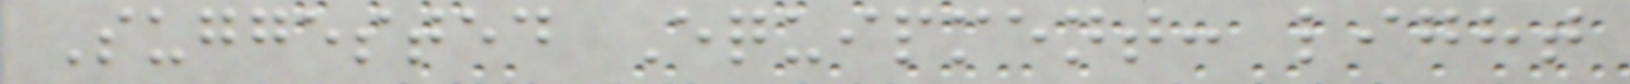Suggested Equipment: light
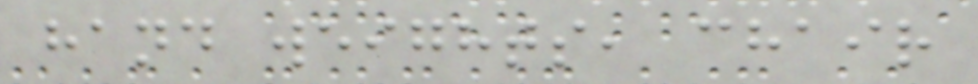hand weights, chair
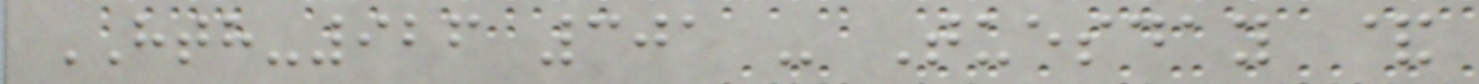HTH-926 301 - Tuesday &
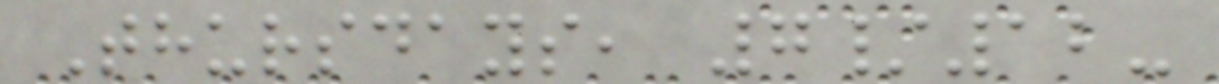Thursdays, 7/12-
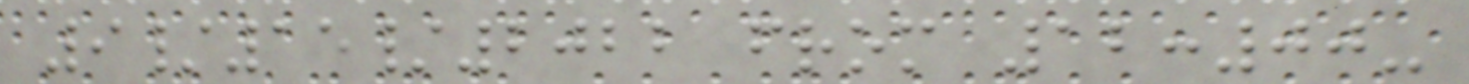9/15/2022 from 12:00-
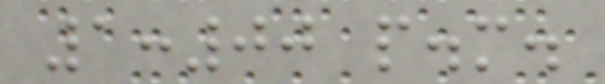1:00 p.m.
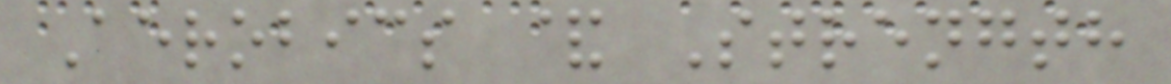Aerobics & Strength
